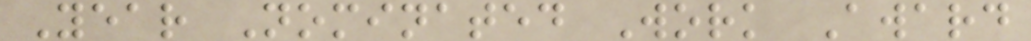Year Nominated Work Award
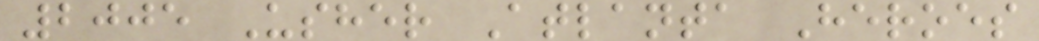2005 Usher Atlanta Heroes
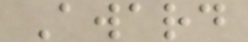Award
